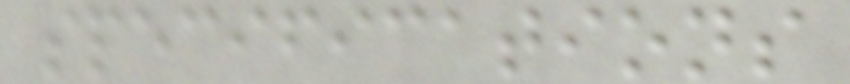specifications
